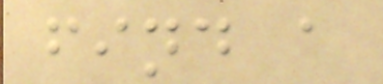find a
